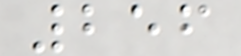256
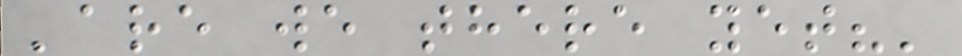'are we there yet?'
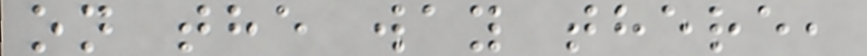on the way there,
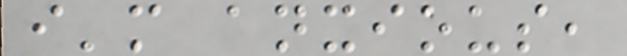i'm anxious,
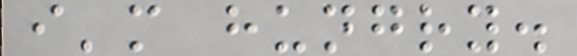i'm hungry.
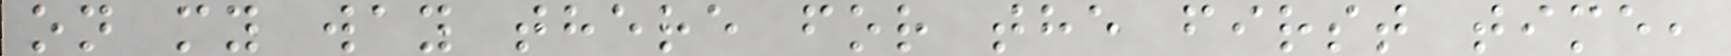on my way there for the first time,
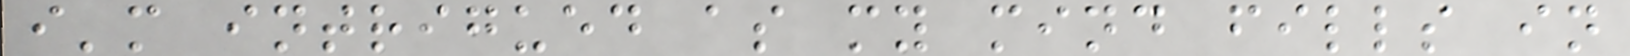i'm intrigued as my mind fills in
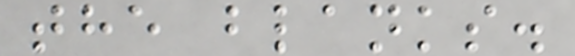the blanks.
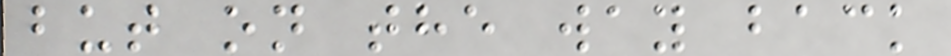but on the way back
